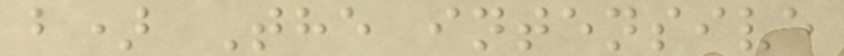b) The intensive
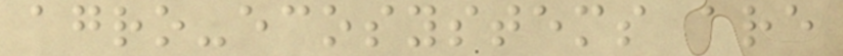agro-ecosystems are
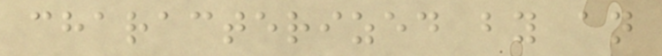characterized by an
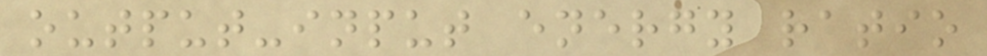output-input energy ratio
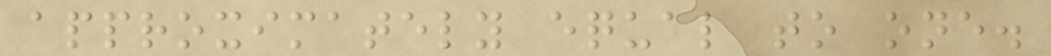approximately equal to one.
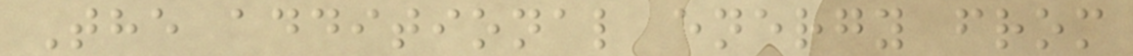The additional energy from
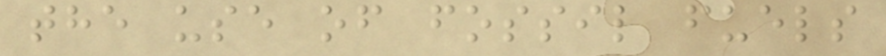the use of fossil fuels
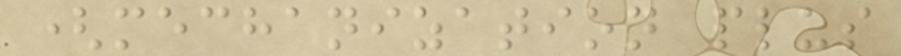(mechanization plus
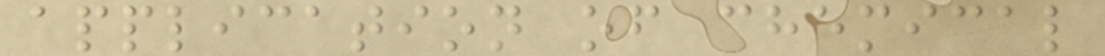application of chemical
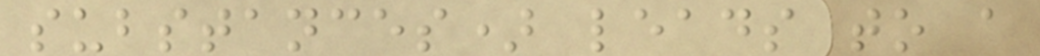substances) leads to a
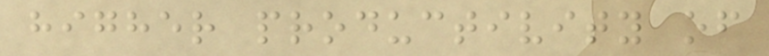higher productivity of
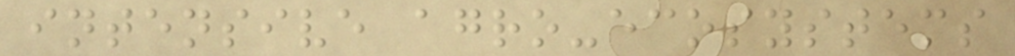intensive agro-ecosystems
